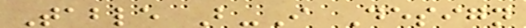Table B-I Design
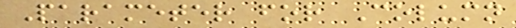Parameter for Column
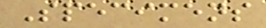Specimens
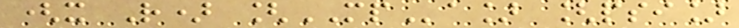(x R) [MPa] [psi]
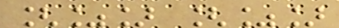[%] [%]
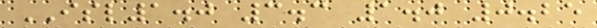ISL1.0 3.3 1.0 0.25
